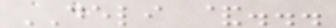DELI &...
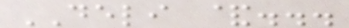DELI &...
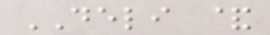DELI &
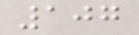107
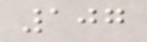107
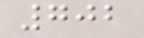702
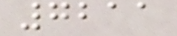7211
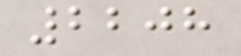2208
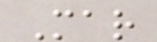Mar
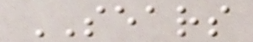SEARS
